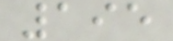195
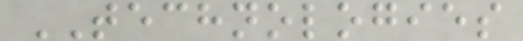TECHNOLOGIES
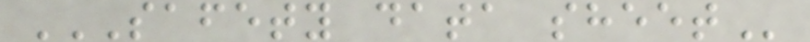SAFETY DATA SHEET
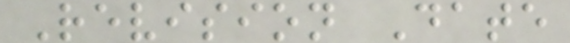Revision Date
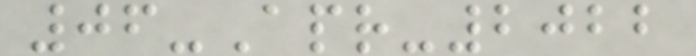06-Apr-2022
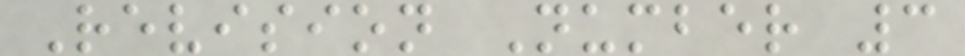Revision Number 3
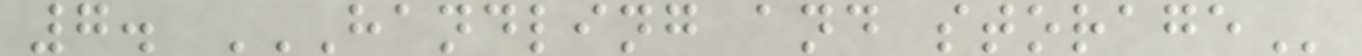7. HANDLING AND STORAGE
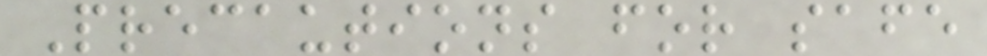Precautions for safe
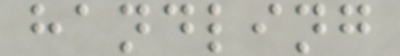handling
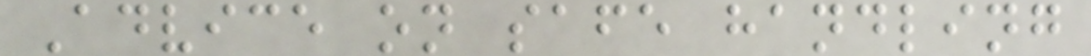Advice on safe handling
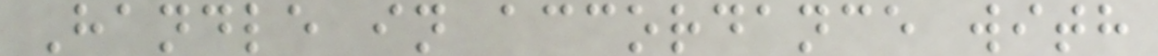Handle in accordance with
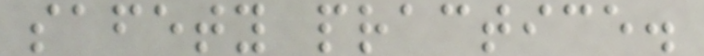safety practice.
